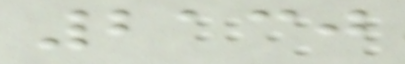2130
